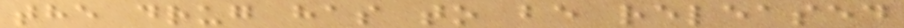the drug has to be released
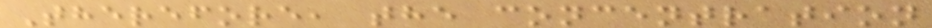Therefore, the concentration
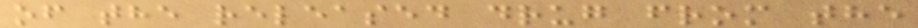of the released drug from the
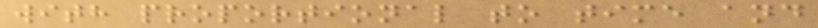with proportional to time and
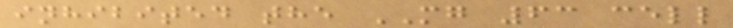inhibited the MG 63 cell
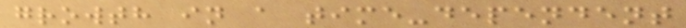growth in a time-dependent
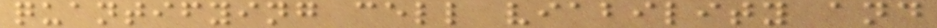quantifying cell viability and
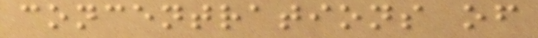concentrations of
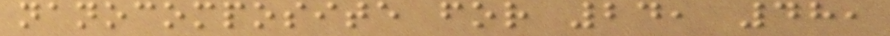nanocomposite for 24, 48,
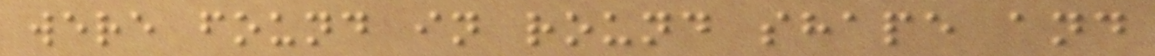were found in round shape and
